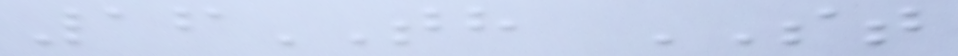16TH ST
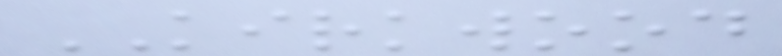KIRKWOOD
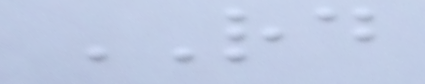RD
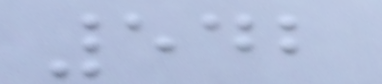542
